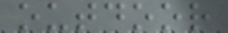outdoor
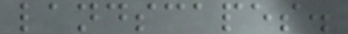landscapes.
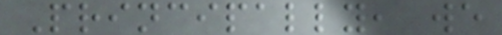Principally, we
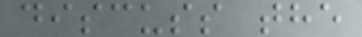discuss the
